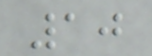10
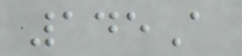145A
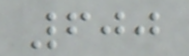600
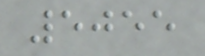5055
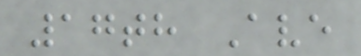17th Ave
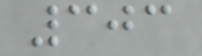303
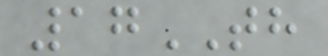17TH
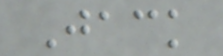Jack
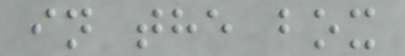in the box
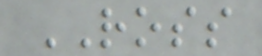ROSS
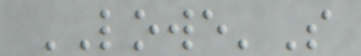LOWE'S
